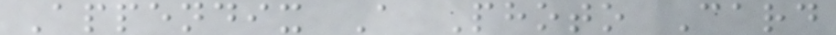Appendix A Photo Card
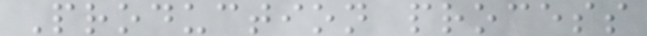Production process
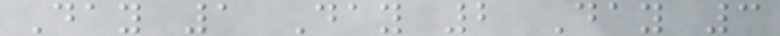Day 1 Day 2 Day 3
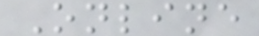Online
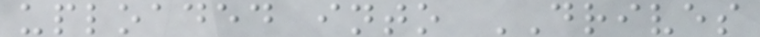uploaded into DRIVES
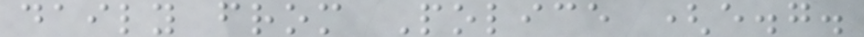daily from Police (e.g.
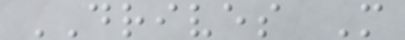DRIVES M
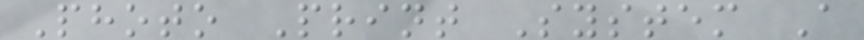Photo Print System A
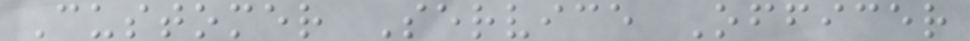Customer Service Officer
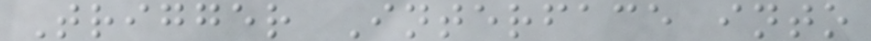Trigger Interface into
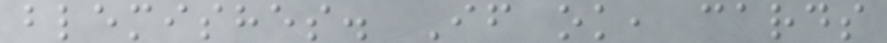blemishes. If ok, cards
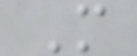M
